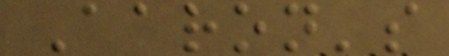Aaron's
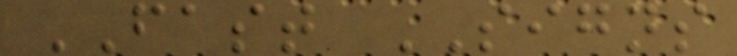FAST SIGNS
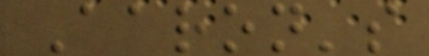Aaron's
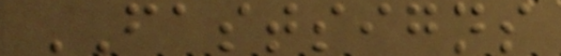FASTSIGNS
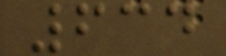634
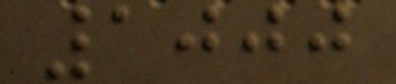1000
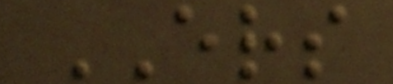ERS
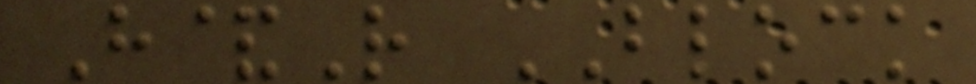H&R BLOCK
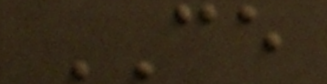CE
